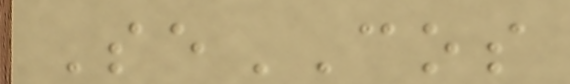SeCOS
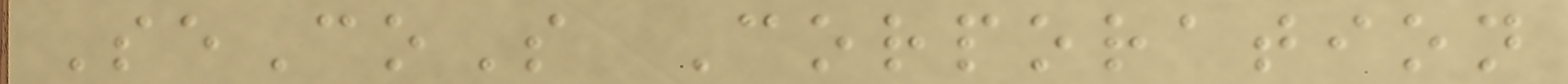SeCoS Corporation
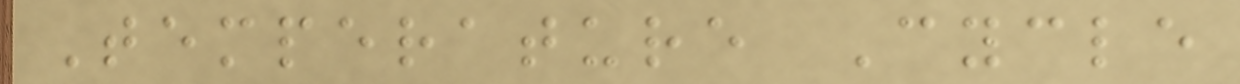Temperature Cycle
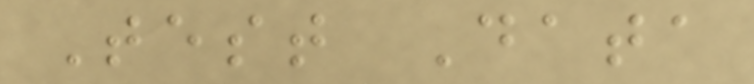Test Data
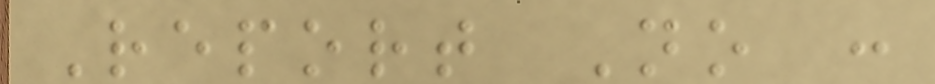Report No :
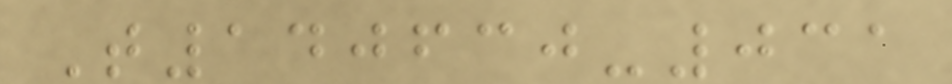T140630-031
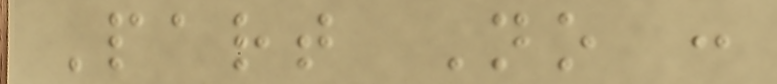Part No :
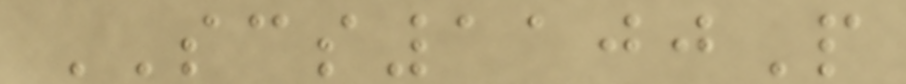SCS1100P
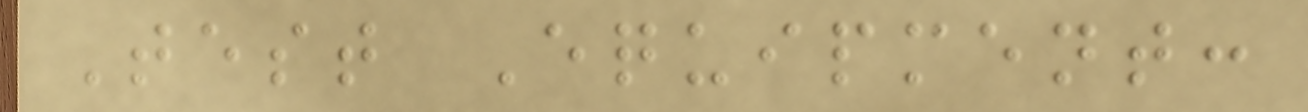Test Equipment:
